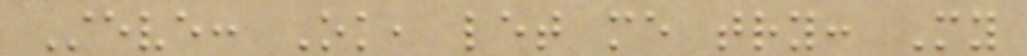Steve: Ok, let me try: My
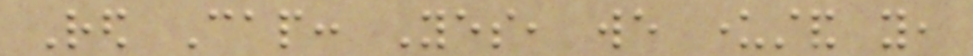Red Cap: Yes, we understand you,
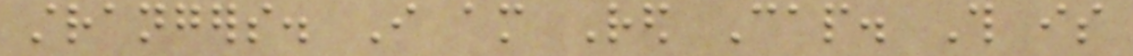strangers. I am Red Cap. This is
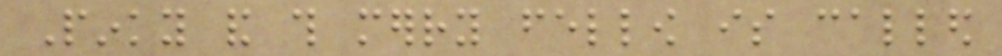Pinky and this merry fellow is called
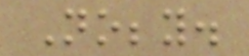Nobby.
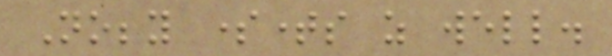Nobby sometimes as well.
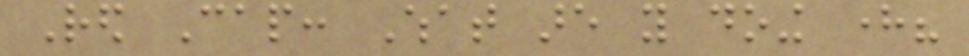Red Cap: What are you doing here?
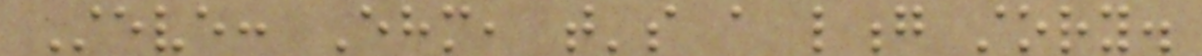Steve: Ehm, that's a long story.
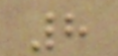8
